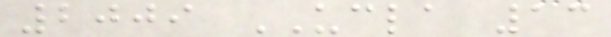2009 UCLA 13
